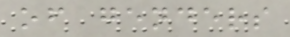of genders
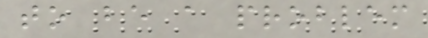to be a problem
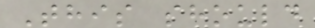This should
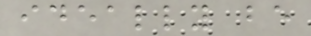ideally be
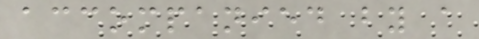accompanied by a
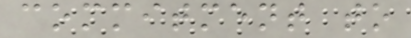commitment to
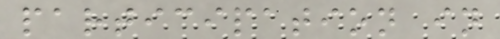participation in
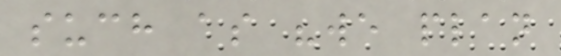such as "we plan
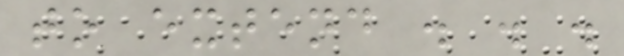to extend . . .
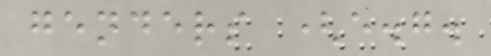genders (e.g.
